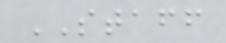STAFF
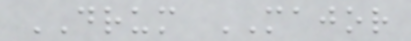DRUM MAJOR
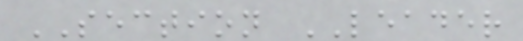SECTION LEADER
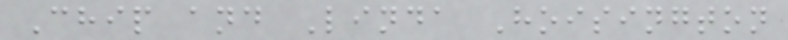Chip and Linda Hoisington
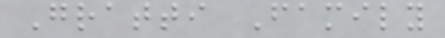Gratti Family
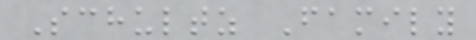Schultz Family
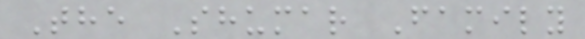The Shumar Family
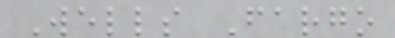Wells Fargo
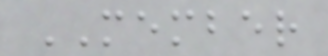MEMBER
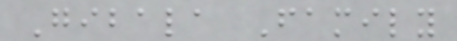Gibala Family
